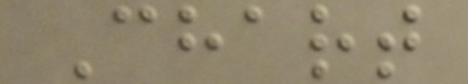Chart
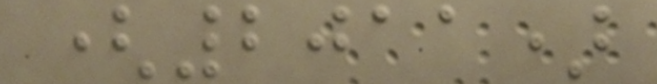(2011)
